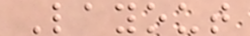Layout
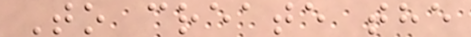To create the
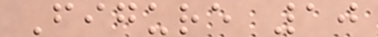Figure 10
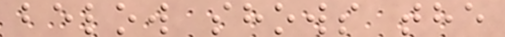below shows the
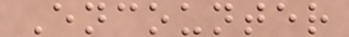Encounter
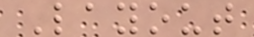Layout
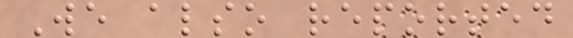We also reported
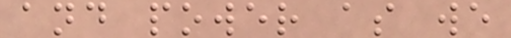and power as we
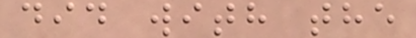did with the
